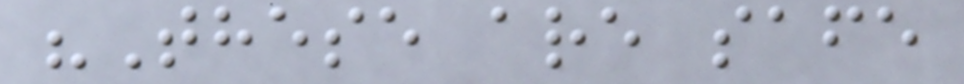"These are safe
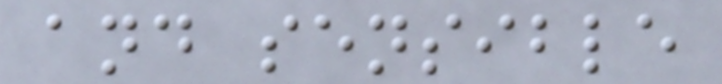and sensible
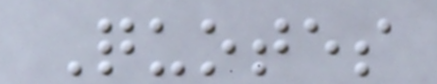Quotes
